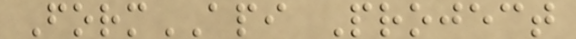FormAPI Project
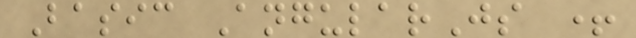Basic AngularJs +
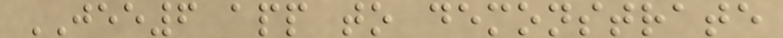JEE6 app to demonstrate
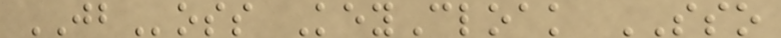JBoss KeyCloak SSO
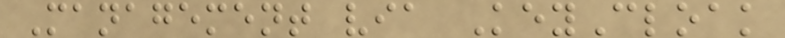Management via KeyCloak
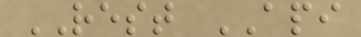REST API
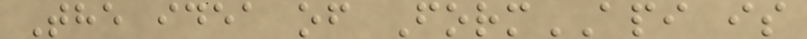The idea of FormAPI is
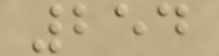254
